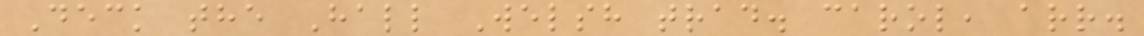Deck the Hall Welsh trad. carol, arr.
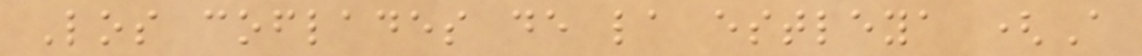Los coflades de la estleya (A
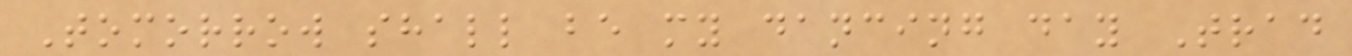Tomorrow shall be my dancing day Trad
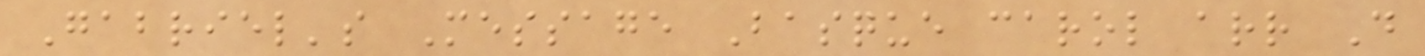Gabriel's Message Basque carol arr D
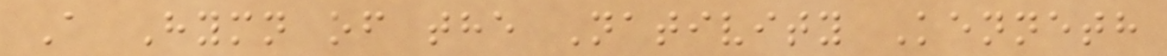A Hymn of the Nativity Kenneth
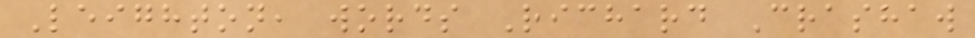Leighton, words Richard Crashaw
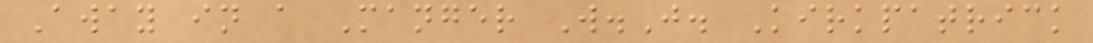Away in a Manger W.J. Kirkpatrick
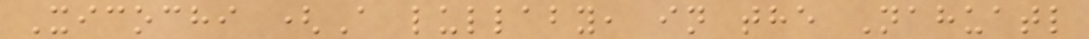Xicochi (A lullaby, in the Nahuatl
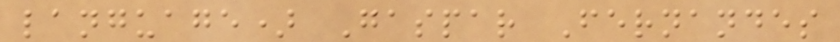language) Gaspar Fernandes
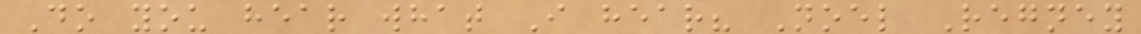Do you hear what I hear? Noel Regney
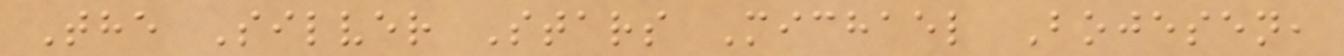The Silver Stars Michael Bojesen,
